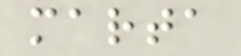marta
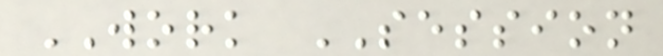WORK SESSION
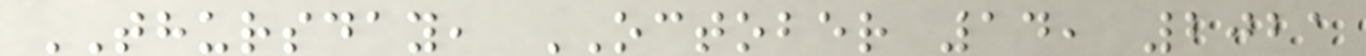THURSDAY, OCTOBER 14, 2021
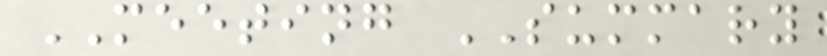MEETING SUMMARY
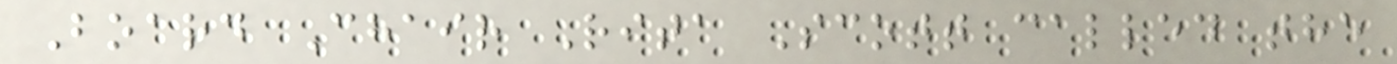Board Chair Rita Scott called the
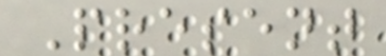Present
